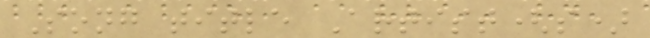Song title Artist(s)
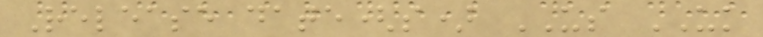Release date(s) US UK
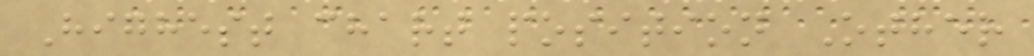Highest chart position Other
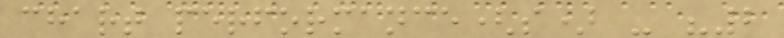chart performance(s) - "2
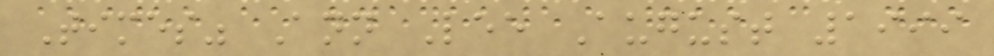Times" Ann Lee August 1999
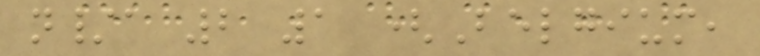n/a 2 1 (Belgium,
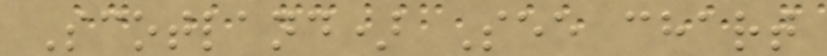Scotland) See chart
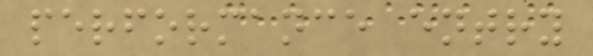performance entry
